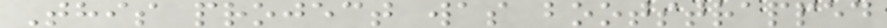This project was bootstrapped
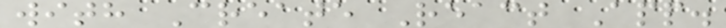with Create React App.
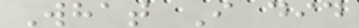What I did
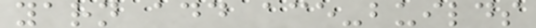yarn add ace-builds
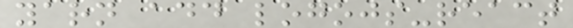yarn add logojs-react
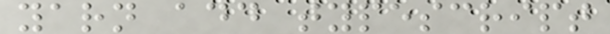yarn add typescript
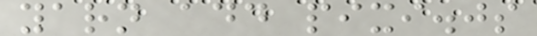yarn add pixi.js
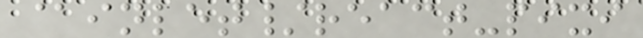@inlet/react-pixi
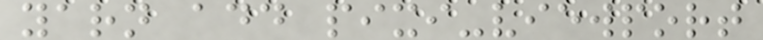yarn add pixi-viewport
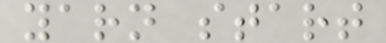yarn start
